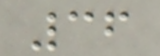36
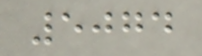5074
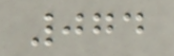074
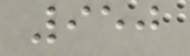950
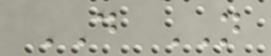DO NOT
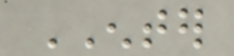ENTER
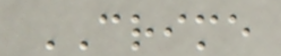CRIME
